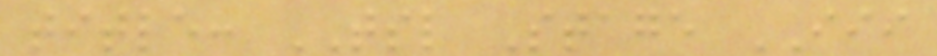title: TSL Stage III
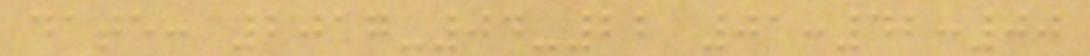date: 2017-04-22 01:42:00
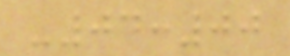-04:00
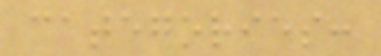categories:
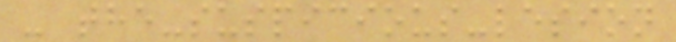- the-suspicious-lesion
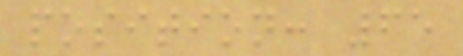position: 65
